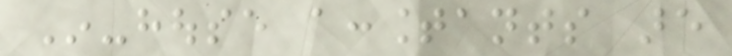In-house accountants are
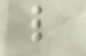like
